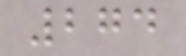274
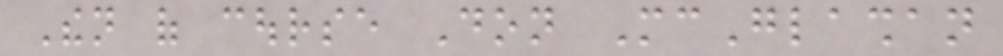Then of course Don McGlashan
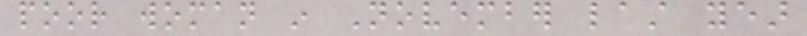poor woman in November last year
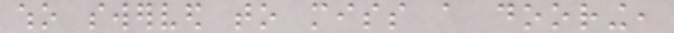who swerved to miss a dooring,
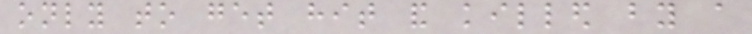only to get hit and killed by a
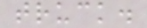truck.
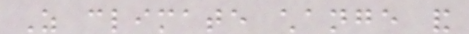As climate change and
